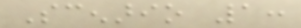Scenario 1:
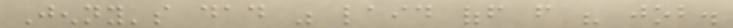Jenny's dad was laid off from his job.
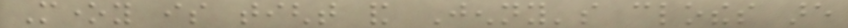Money is tight and Jenny's clothes are
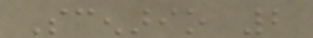Scenario 2
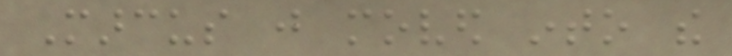Marcus just moved into the
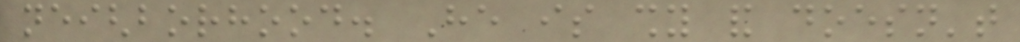neighborhood. He is shy and doesn't
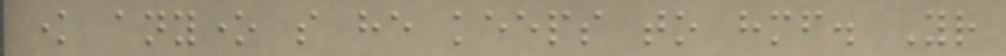know anyone so he keeps to himself. Your
